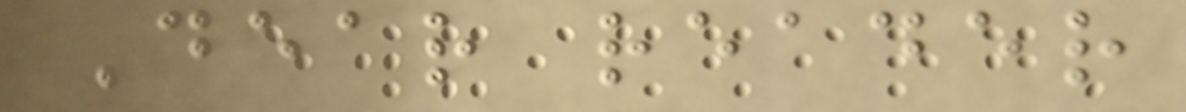Dear reader
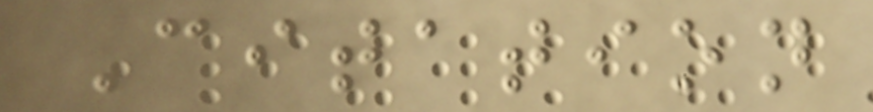Citation
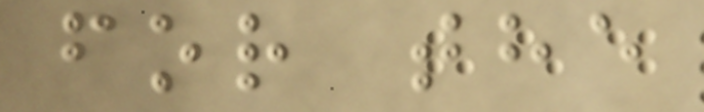for the
